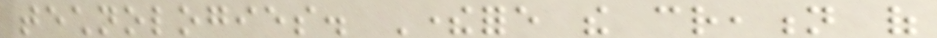technologies. Therefore the creation of
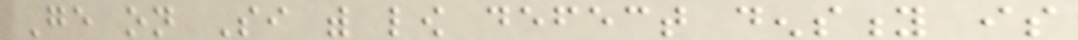Ge on Si with low defect density is
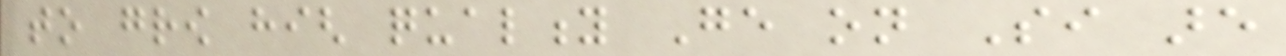to grow high quality Ge on Si are
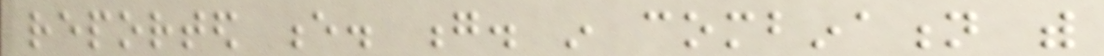reported e. g. in combination with
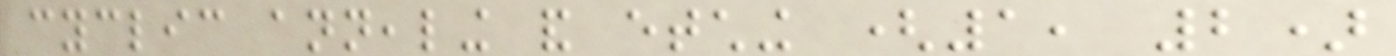cyclic annealing and etching (1, 2)
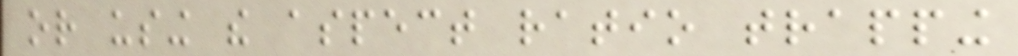or using the aspect ratio trapping
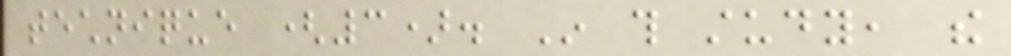technique (3). In this study, the
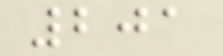201
